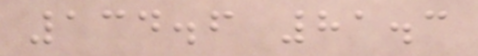134.6 81.3
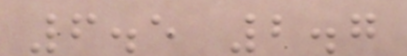6.5 2.7
